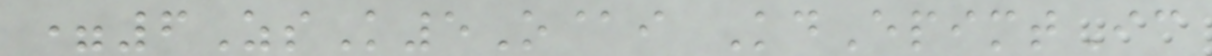=6ZsK5O@i KdEpimtIc
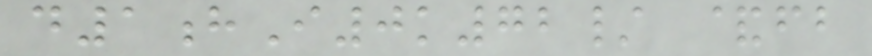d1hI0k72/ &fb
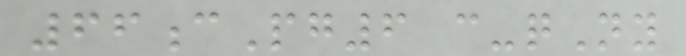66cPg6 c-qNy
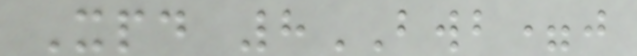Xpd 8BWB=j
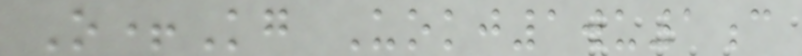O+Kg Uokj1wu1c
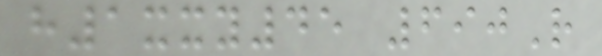h1xxy45 690R
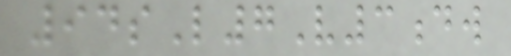94sL7V3dw
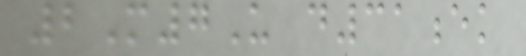2M7U d31ek
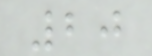20
